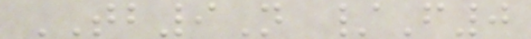TB9N /F0
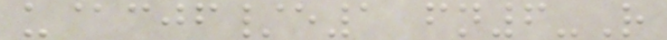u@cjf/e1 fn6-R
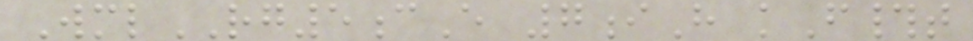WmlRG5cE 7iH kF#t
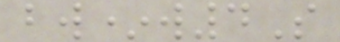bw*w4S
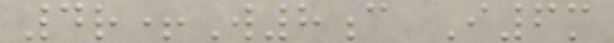4r+W8c I6m
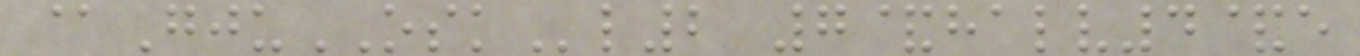@GjuOSKl2 7&halv4&e
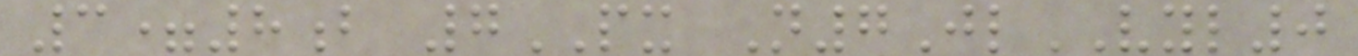3=8b 7PX N7JlVYL0
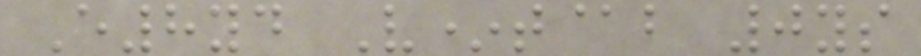E8yd V*t@b 0ys
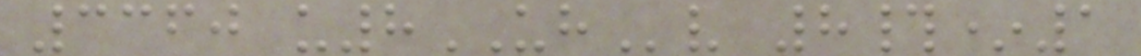3360 u8UHv 8#*1
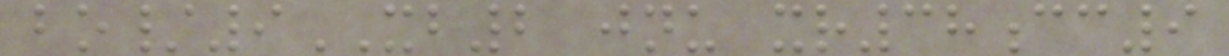bo/9XB2 jnu xr38cc9
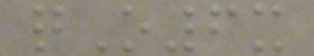qO6x
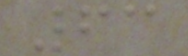63
